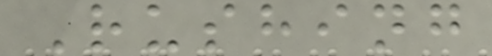Rushing
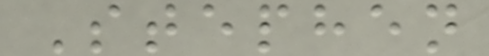Stephen
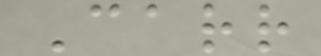Carr
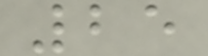25
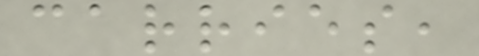carries,
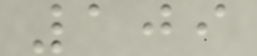109
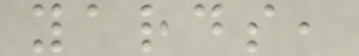yards,
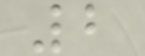2
